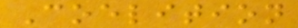Coelition
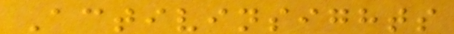Activinsights
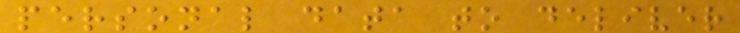personal data to deliver
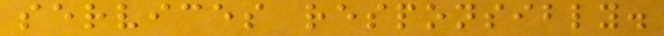services responsibly.
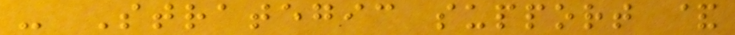- Strategic support &
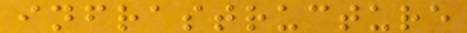infrastructure
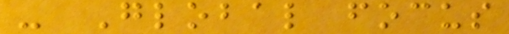- Global focus
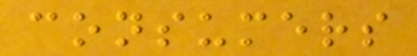consumers
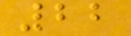22
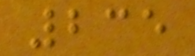235
